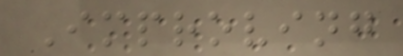Improving
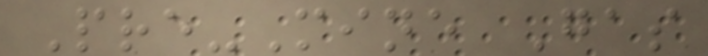Pre-Mine Gas
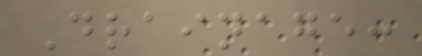Drainage:
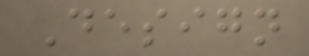Design
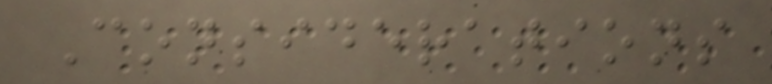Considerations
